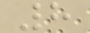8
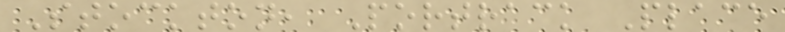Stockton, Portrack Place
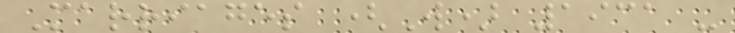Marriages (W) 1931 -
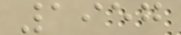1957
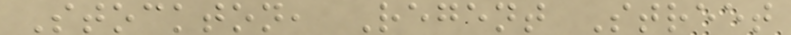Stockton, Regent Street
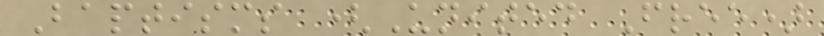Baptisms (United Free)
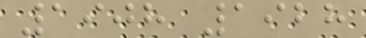1908 1928
